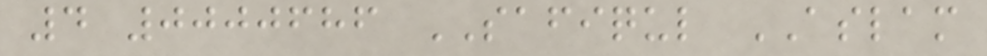4 0000686 SAFIQUL ASLAM
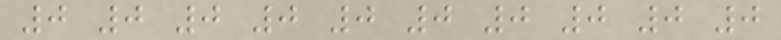0 0 0 0 0 0 0 0 0 0
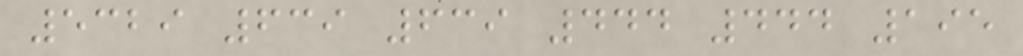5329 639 639 444 444 195
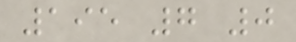195 7 0
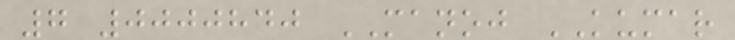7 0000840 MANOJ KUMAR
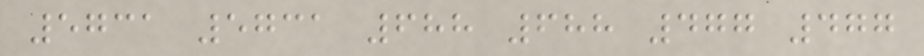5731 5731 688 688 477 477
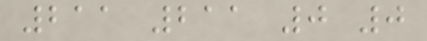211 211 0 0
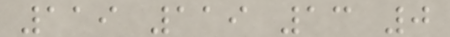119 119 13 0
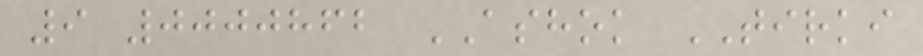9 0000862 ASHOK TIRKI
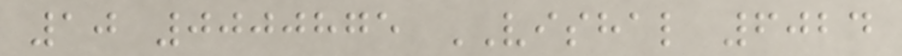10 0000875 VISHAL 6024
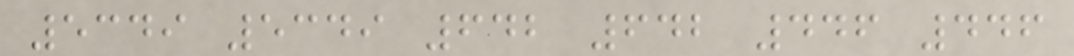5349 5349 642 642 446 446
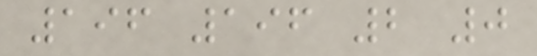196 196 2 0
